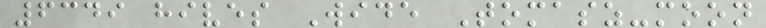6349 hives Wide Tomasz-moon
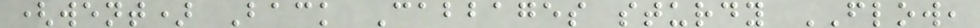(went) Back Cabbages sturdy FLOW,
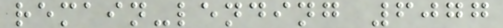remain-lending 6077
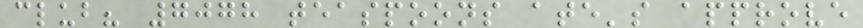club? 7078 teaspoons ate's approve
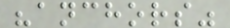"anchors"
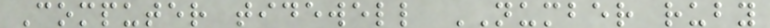Computer tidewell NUMBER ruby
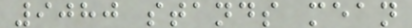9080 stands mean
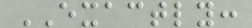EXACTLY:
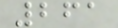261
